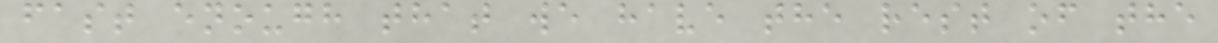fast enough that we have the rest of the
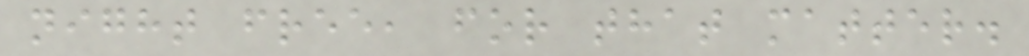night free, for that matter.
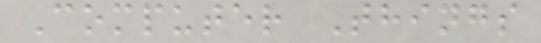Computer Things
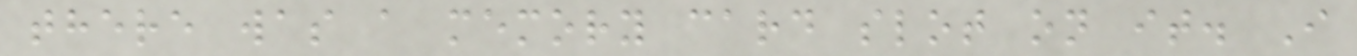there was a memory card slot on it. I
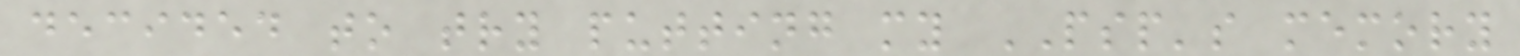decided to try putting my PSP's memory
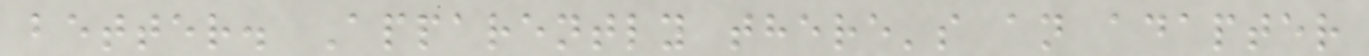better. Apparently there's an adapter
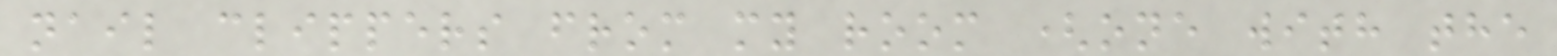nail clippers from my room (one with the
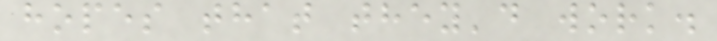hopes that they'd work.
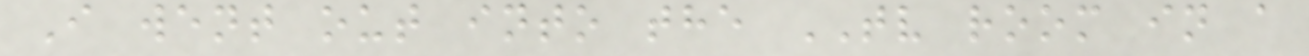I went out into the TV room in a
